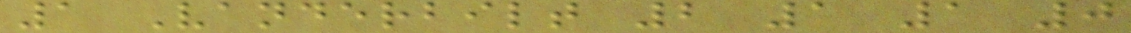1 Vanderbilt 2 1 1 0
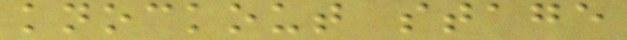knockout stage
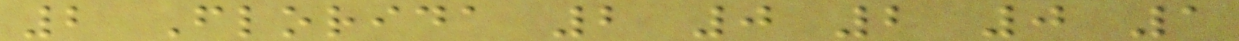2 Florida 2 0 2 0 1
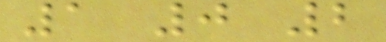1 0 2
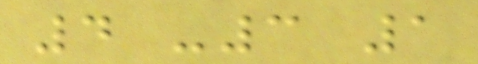4 -3 1
